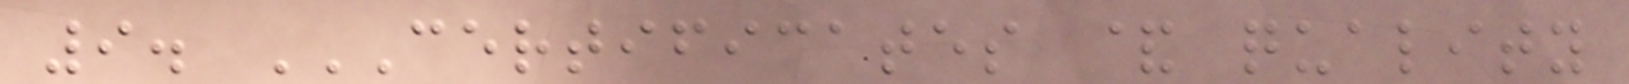9. CERTIFICATES & QUALITY
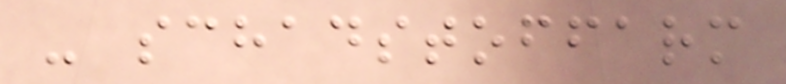- schadstoffarm
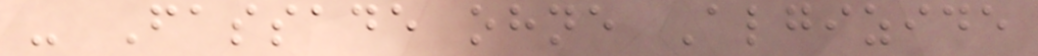- Fassade ohne Algizide
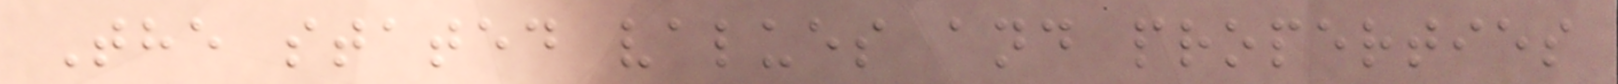The stated values and properties
